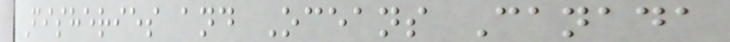Fisheries and Oceans Canada
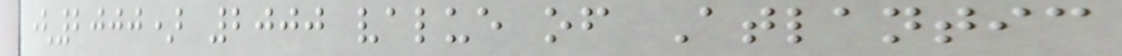(2000) 2000 value of Atlantic
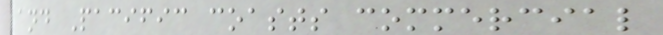and Pacific coasts commercial
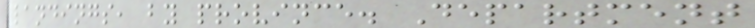landings, by province. Department
